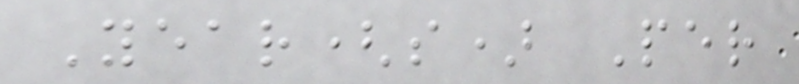Year(s) Per
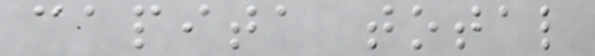capita total
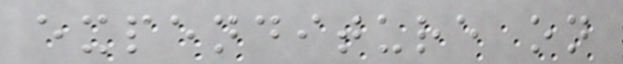expenditure on
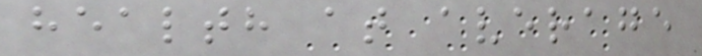health at average
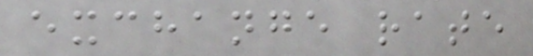exchange rate
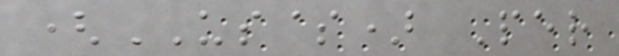(US$) Per
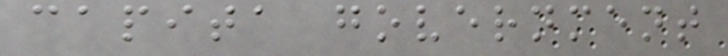capita government
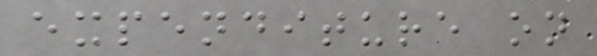expenditure on
